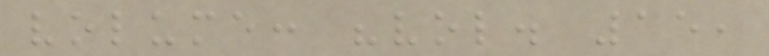volume: "vol. 15,
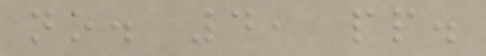no. 4, pp.
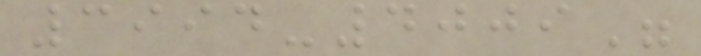3994-4009"
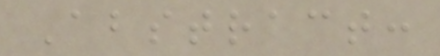Abstract:
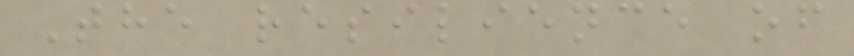The resilience of
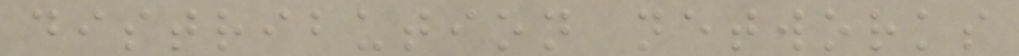distribution networks
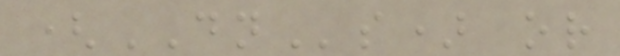(DNs) or
